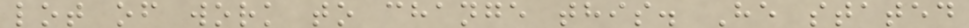lot of work to change this. He stated
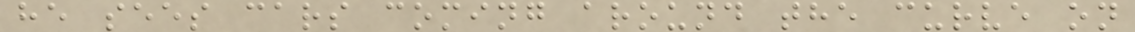he sees cars coming around the curve on
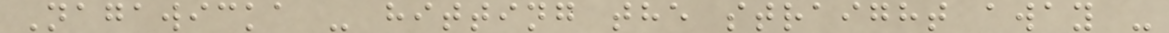Nagawicka - hitting the straight away -
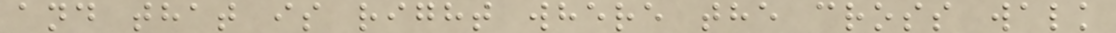and that is right where the cross walk
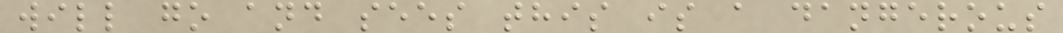will go and sees this is a dangerous
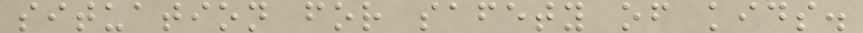situation for safety of kids.
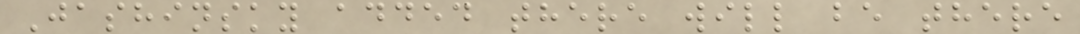Jashinsky added there will be there
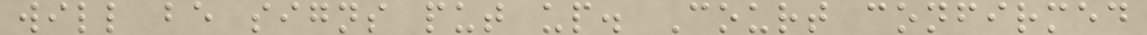will be signs put up. Court confirmed
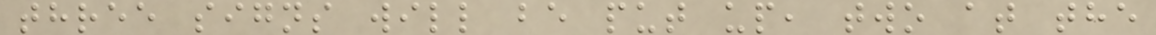three signs will be put up, two at the
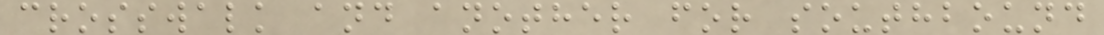crosswalk and another for southbound
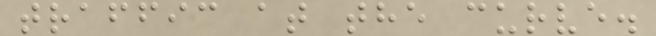traffic at the curve.
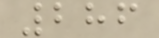286
